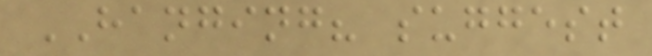HANGING? suggest
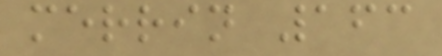merrin 163
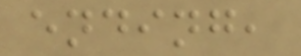ending,
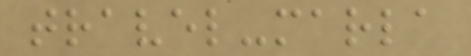travel-marla
